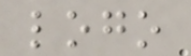logo
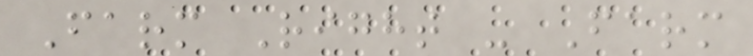Farm Right - Farm
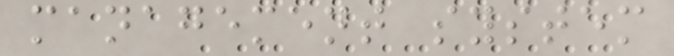management system
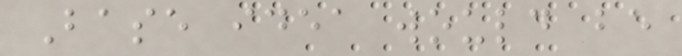Base idea would be
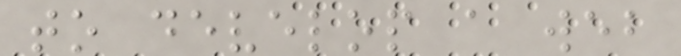to develop a web
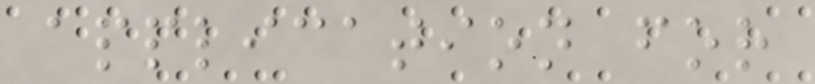application for
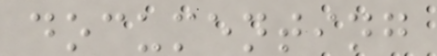documenting
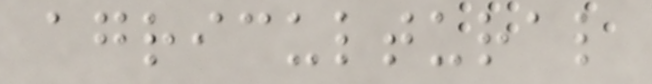agricultural
